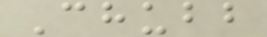Chubb
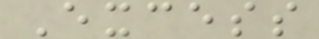Excess
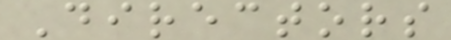Directors
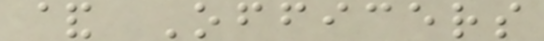& Officers
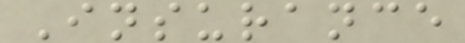Insurance
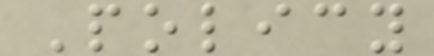Policy
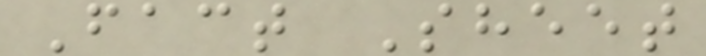Fact Sheet
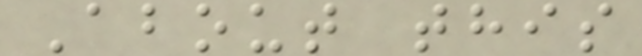About this
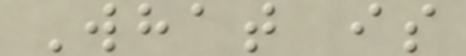What is
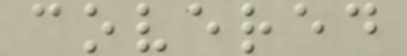covered
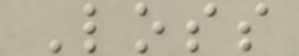Loss
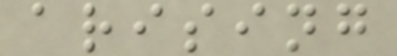arising
